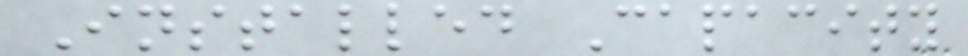Installed Capacity
